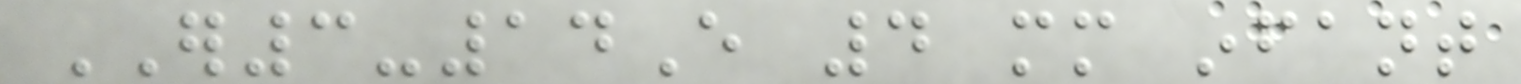ER3-14E 4 mm infant
